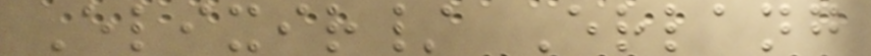Elixir/ Erlang
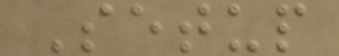Setup
